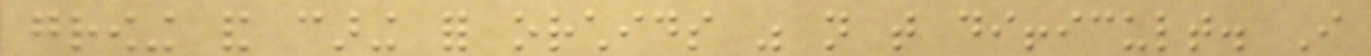growing and caring for orchids was not that difficult. I
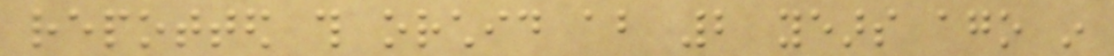repotted this orchid about 2 years ago in
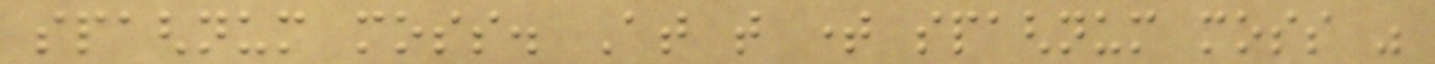spaghnum moss. At that time spaghnum moss was
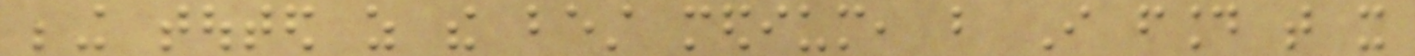being touted as the best medium, but I found that it
